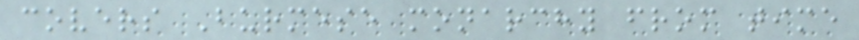covers Burmese monarchy from time
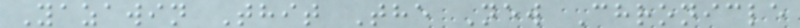Yazawin Thit The New Chronicle
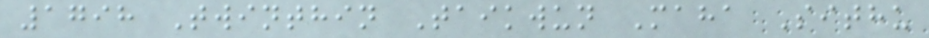1798 Twinthin Taikwun Maha Sithu
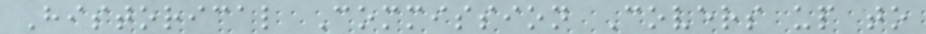Historical Commission Covers up to
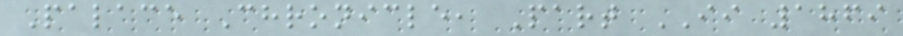Palace Chronicle, Part II 1869
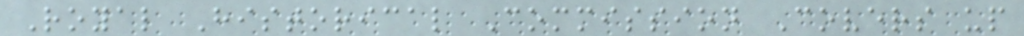Royal Historical Commission Covers up
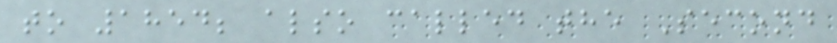to 1854; also called the Second
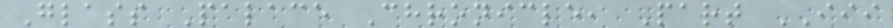Glass Palace Chronicle, Part III
